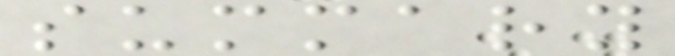summary
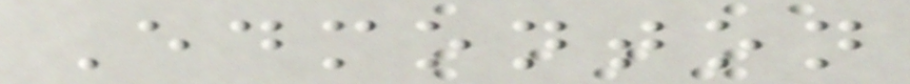Edmonton
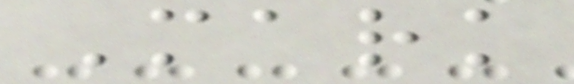Mark
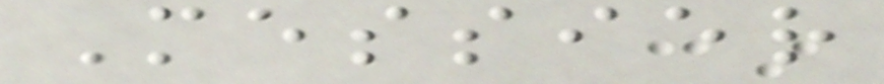Messier
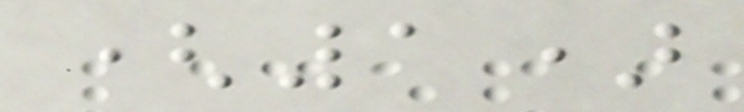(1)
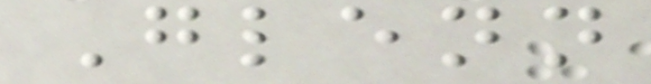Glenn
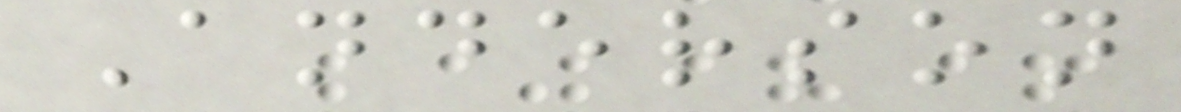Anderson
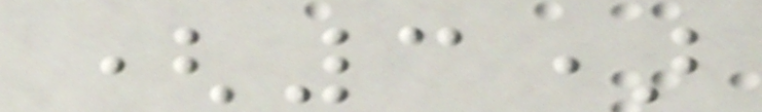(3)
